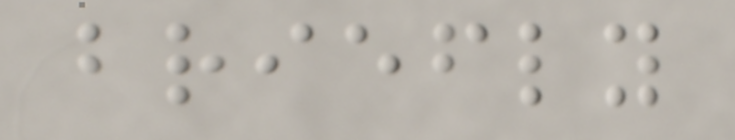briefly
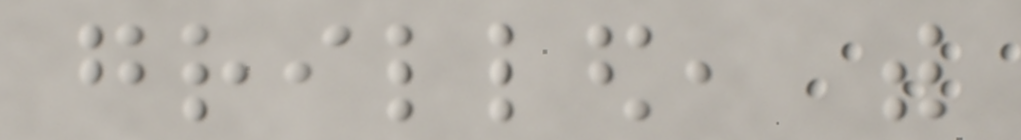grilled, with
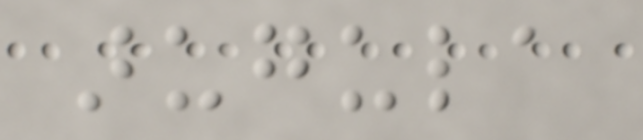arugula
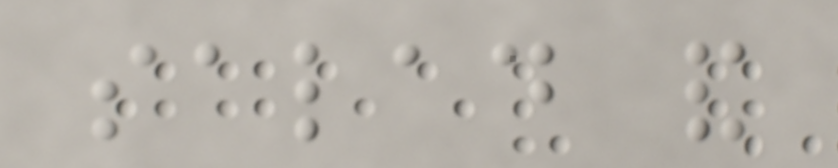salad and
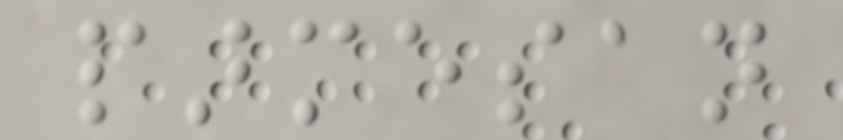parmesan
